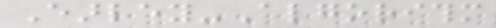Earley-Algorithm
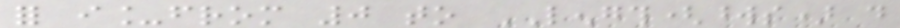for i_from 0 to LENGTH(words) do
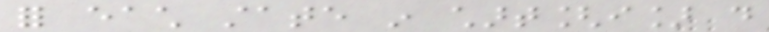for each state in chart[i] do
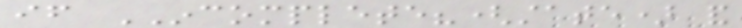if INCOMPLETE?(state) and
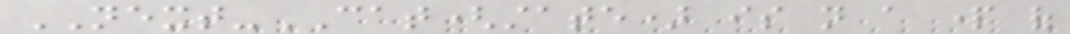NEXT-CAT(state) is not a part of
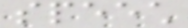speech
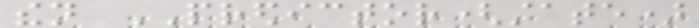then PREDICTOR(state)
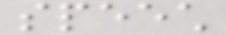speech
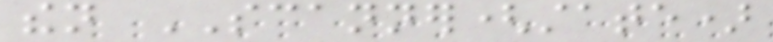then SCANNER(state)
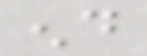end
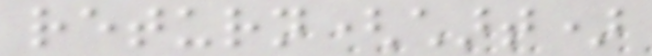return(chart)
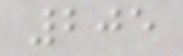205
